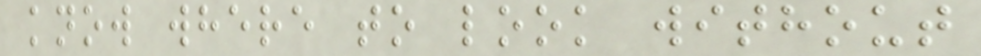know where to look without
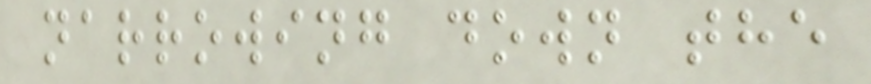narrowing down the
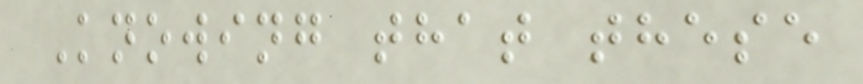Knowing that these
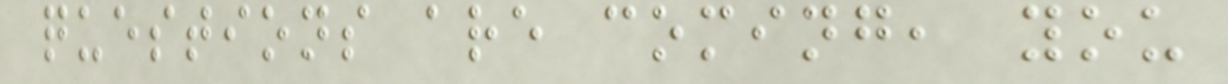questions are coming, you
